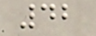42
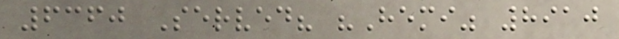6360 Served? "Hemi" 8910
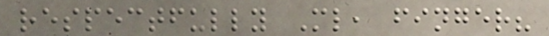respectfully Ml, finger?
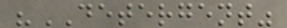"DETERGENT"
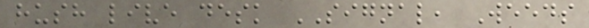hush live desk SIGNAL, Weeds
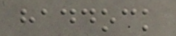haddock
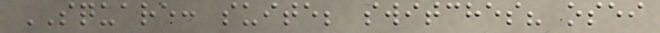SQUARE: suite; switches? osei
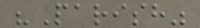"Parish"
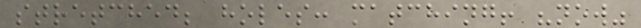stretched; holes: matching! "now"
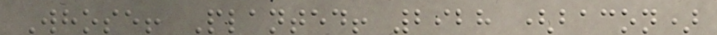Whose! Planted! 2928 (bacon)
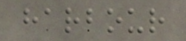harbour
